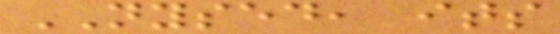NYSED, its
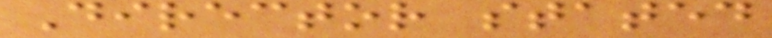Director stated
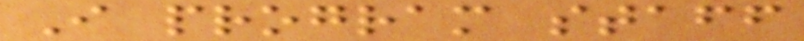I program staff
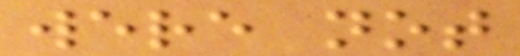were not
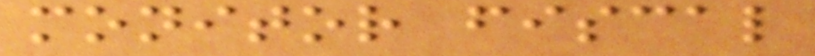monitor fiscal
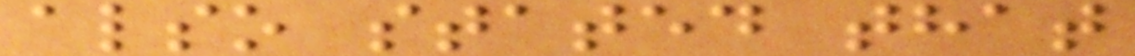also stated that
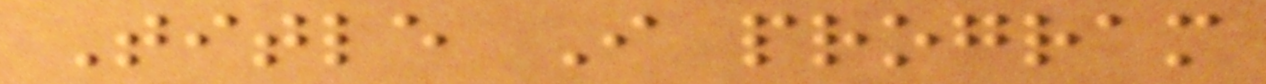Title I program
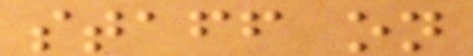staff on
